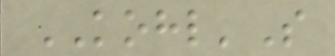KOHL'S
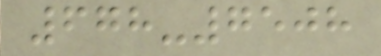678-7508
